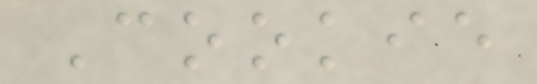Cookie
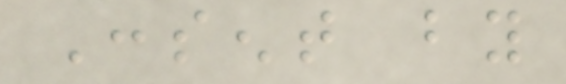Consent by
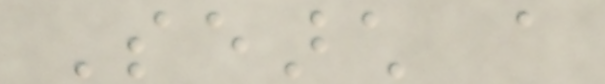Search a
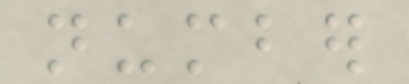number
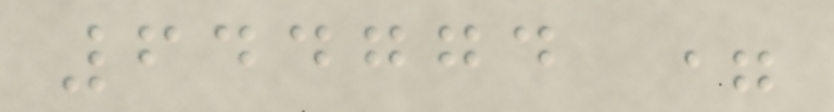644774 =
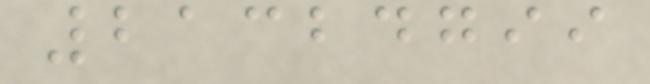21324799
